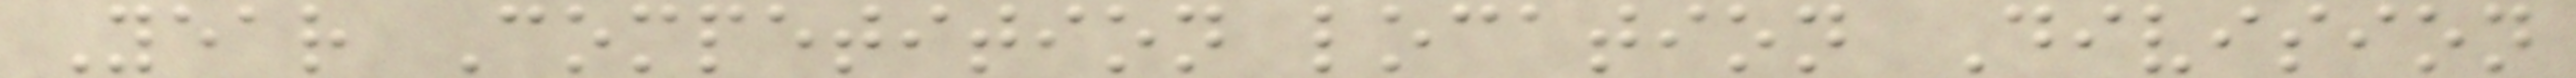Year Competition location Division
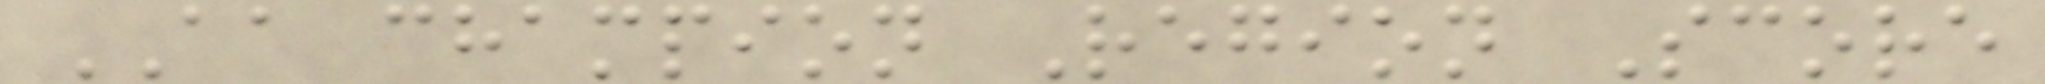AA champion Region Score
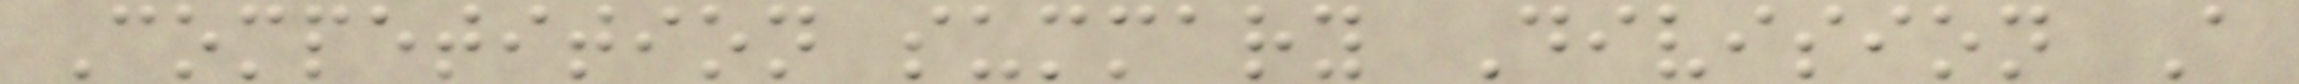Competition summary Division A
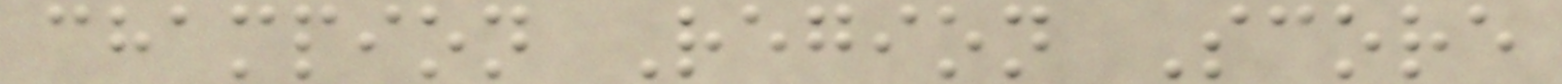champion Region Score
